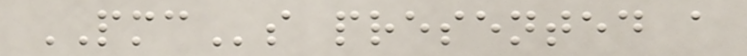PMCs presented a
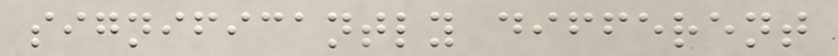significantly different
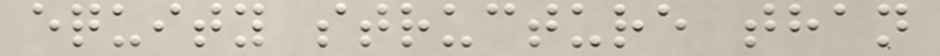equity structure than
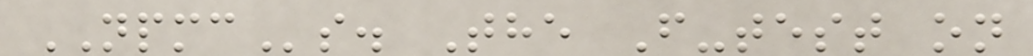NPMCs. The F-test on
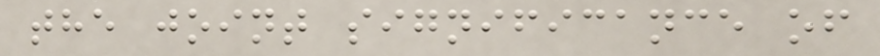the joint significance of
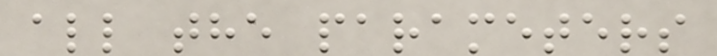all the parameters
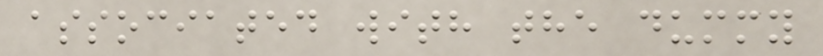associated with the dummy
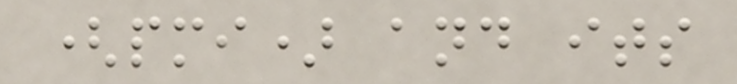(pmi) and its
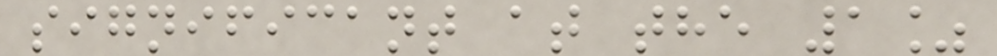significant at the 1%
